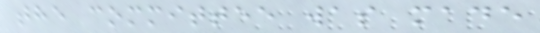the committee was made
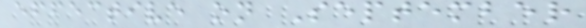effective on September
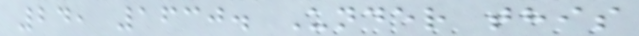24, 1630. Under this
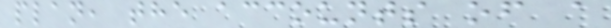plan, the accounts of a
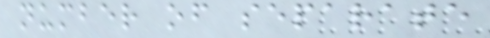number of separate
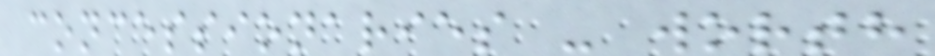concessionaries - worth
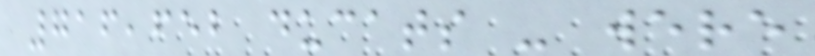716,652 ducats - were
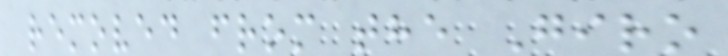removed from the Giro
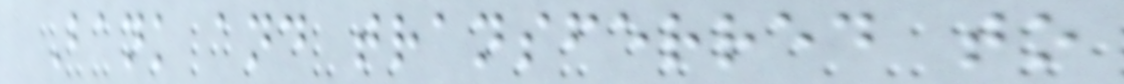Bank and transferred to
